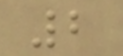2
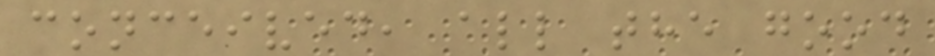conceived, all the good
